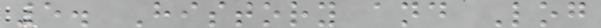5. History and Log
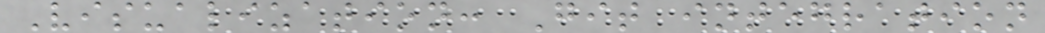Visualization: Git integration
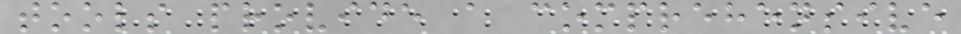tools provide a comprehensive
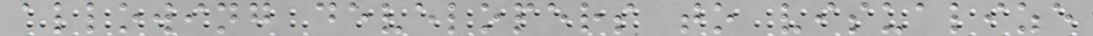allowing developers to visualize
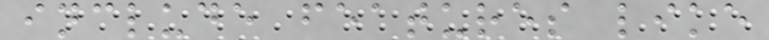include features like
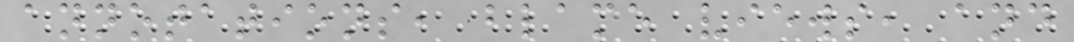annotations, blame views, and
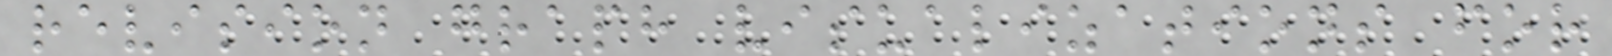revision graph visualizations for
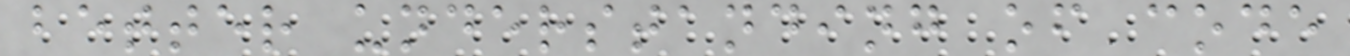better understanding of code
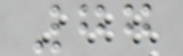77
